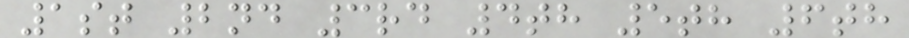1st 2nd 3rd 4th 5th 6th
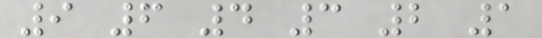9 6 4 3 2 1
